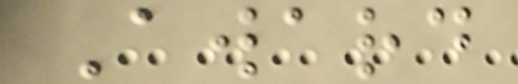Award
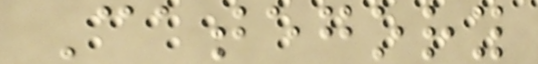Category
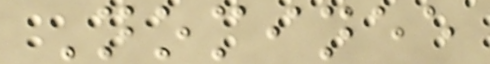Nominee
